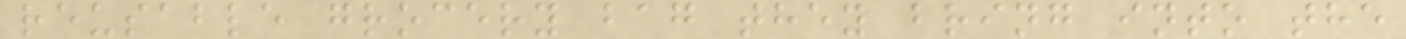reusable grocery bag they bring into the
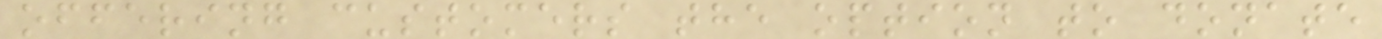offering customers the option to donate
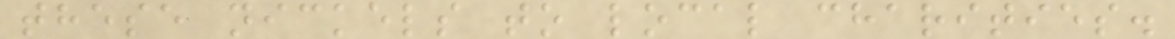these nickels to local charities.
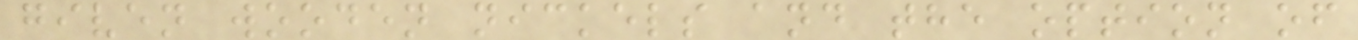given wooden nickels and the option of
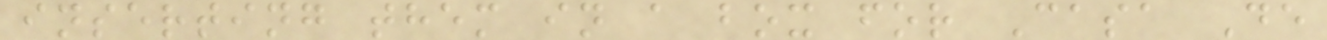inserting them in a box for Casa De
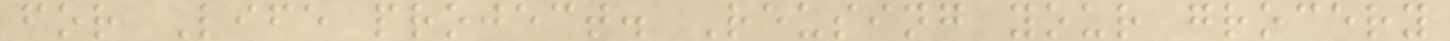for Life project. Reusing your grocery
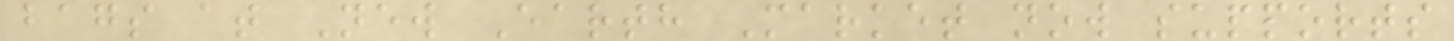bags at New Earth Market now supports
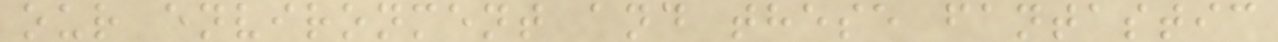our environment and these fantastic
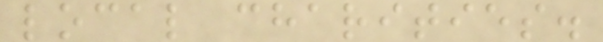local charities.
